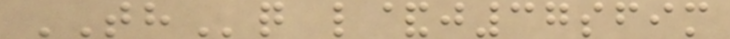THq l&j37sfim
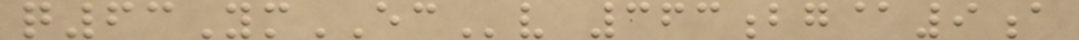q63YmECv 363bg@9a
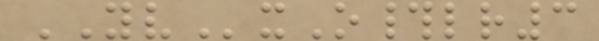YVxO#lr3
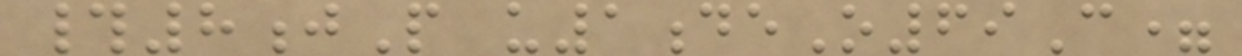#8jP u1deO69C=
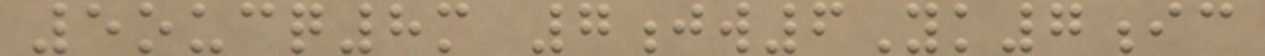5oucq8m 7jw6Yk7ic
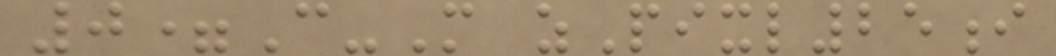0=C-M zPixl25i
